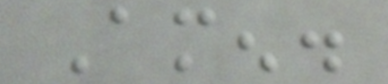Amen.
